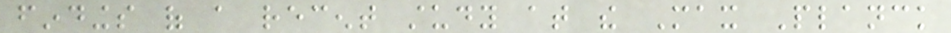findings of a recent study at the Max Planck
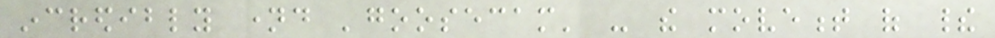incredibly named 'goosecam' - the movement of their
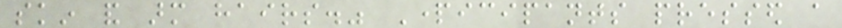skin and arm hairs." Participants pressed a
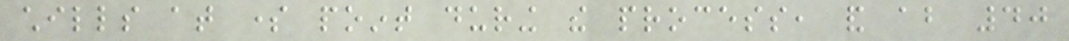chills at some point during the process, and about 40
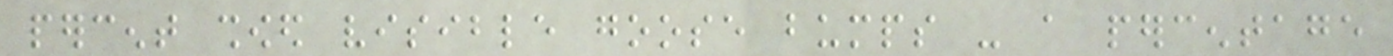percent showed visible goose bumps - a percentage
